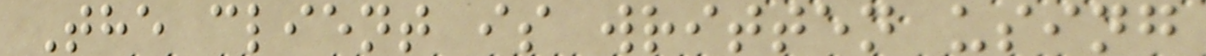The client is written using
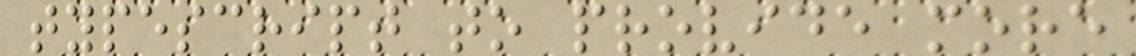typescript to provide more
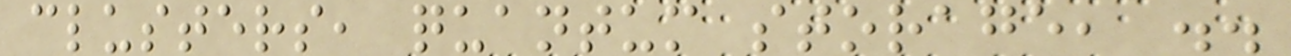clusters, quantum storage, ..
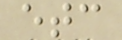etc
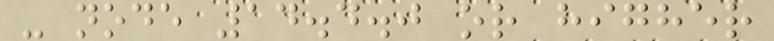- node 14.4.0 or higher
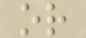or
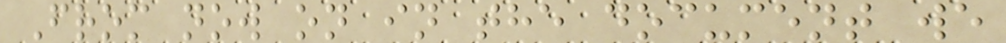From now on in the document we
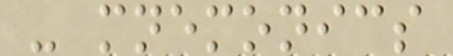- mnemonics
